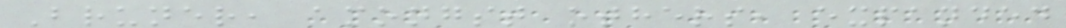Bruner, amongst others, expanded
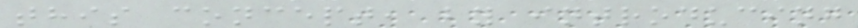this concept, by introducing
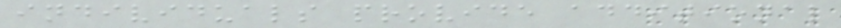individuals provide additional
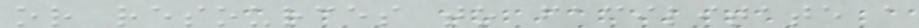or resources to facilitate a
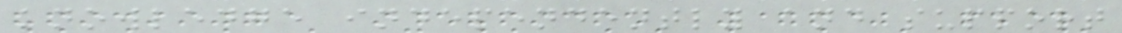knowledge independently and support
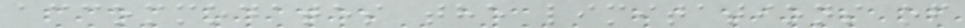accommodates the limitations of
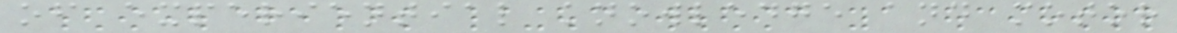of experiential knowledge and motor
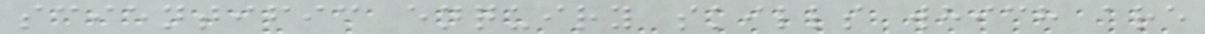scientific enquiry skills which are
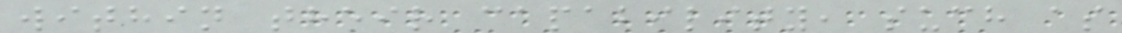within their capability, such as
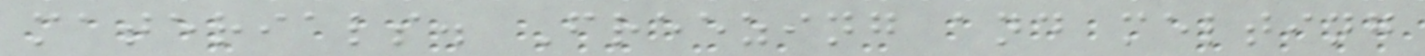materials. Freezing and melting
